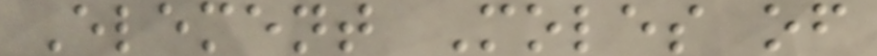Element Moles of
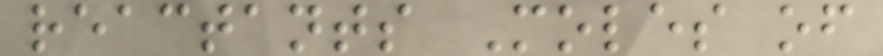reactants Moles of
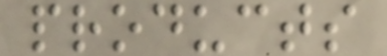products
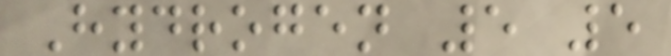Hydrogen 5 5
